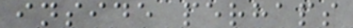inside perhaps
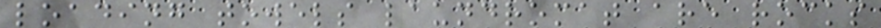loading towels laundromat are rocks
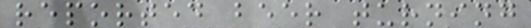reported beer turning
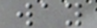way
